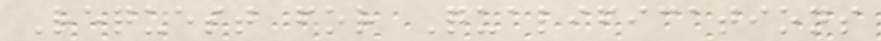Request for Qualifications
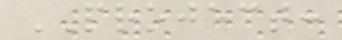PROJECT:
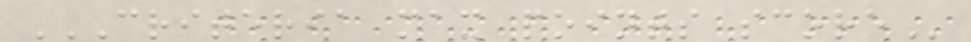CRITERIA MAX POINTS SCORE
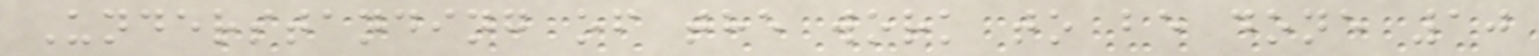Understanding of the work to be done 10
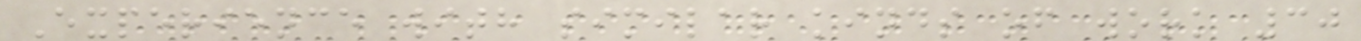Experience with similar kinds of work 30
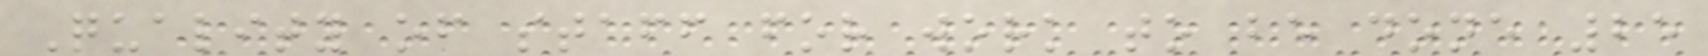Quality of staff for work to be done 25
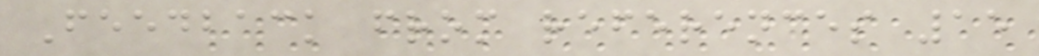Feedback from references 15
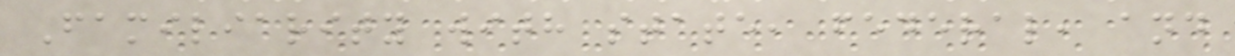Familiarity with state, federal, and
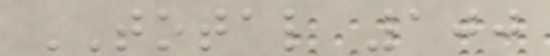TOTAL 100
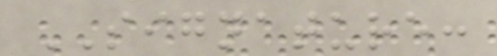SIGNATURE:
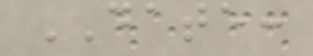DATE:
